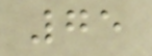75
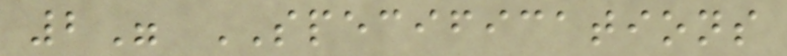2" SPECIFICATIONS
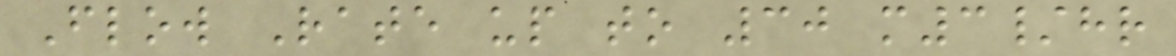Flow Rate up to 30 m3/hr
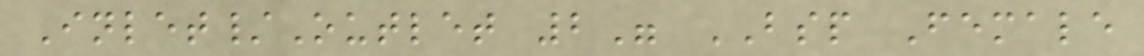Inlet/Outlet 2" BSP Female
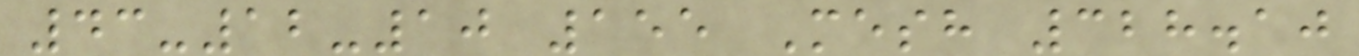43-12-10 155 Mesh 328.10
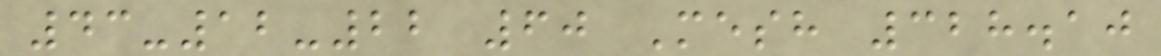43-12-22 60 Mesh 328.10
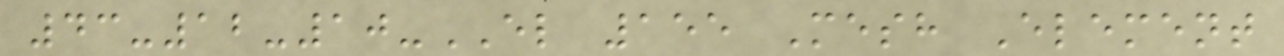43-12-10-EL 155 Mesh Element
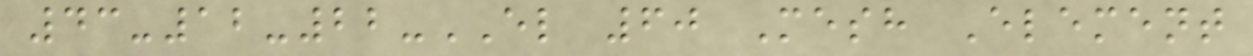43-12-22-EL 60 Mesh Element
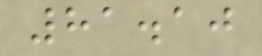81.10
